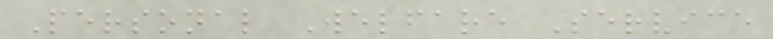Personal Welfare Service
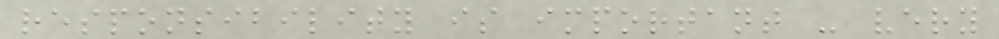responsibility is important - very
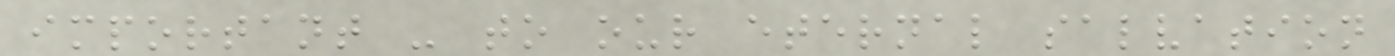important - to our eternal salvation
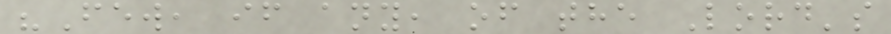"Few, if any, of the Lord's
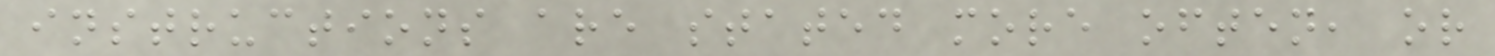instructions are stated more often, or
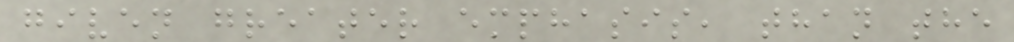given greater emphasis, than the
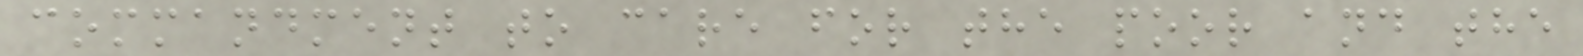commandment to care for the poor and the
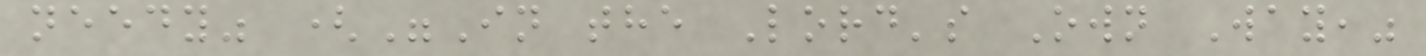needy" ("In the Lord's Own Way,"
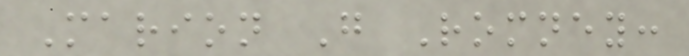Marion G Romney:
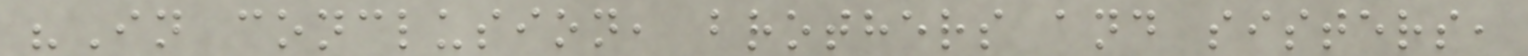"In conclusion, brothers and sisters,
